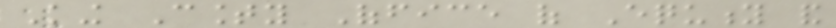King County Office of Equity and
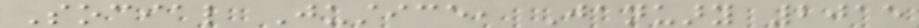Social Justice, January 2015
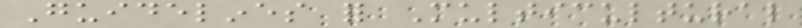Guidelines for Multicultural
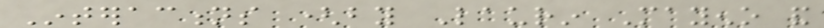Interactions (by Laurin Mayeno and
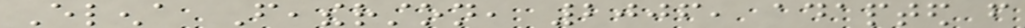Elena Featherston, 2006, adapted from
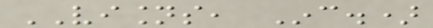VISIONS, Inc.)
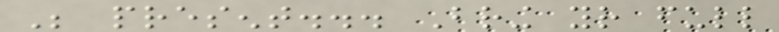Be present... Bring your full
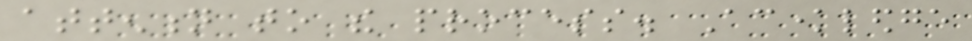attention to the process. Acknowledge
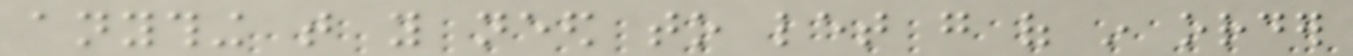anything that you need to let go of in order
